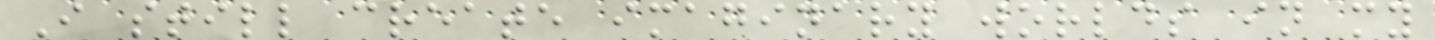I still create imaginary worlds in my
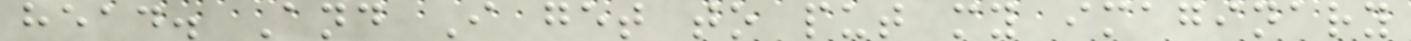head. And I get to put my imaginary
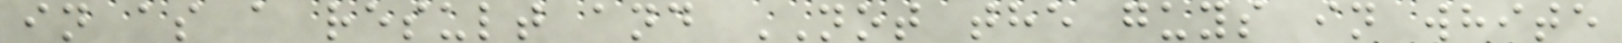in as a result and NOT the guys in white
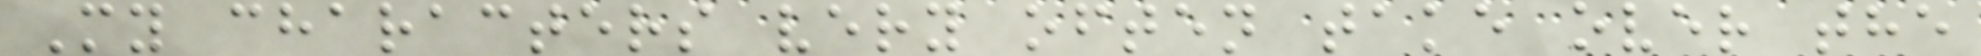My characters very often take over the
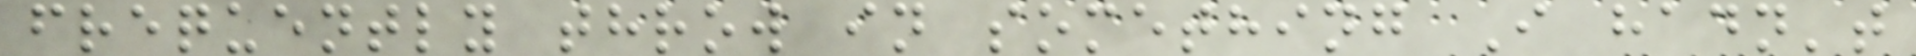frequently throw in something I hadn't
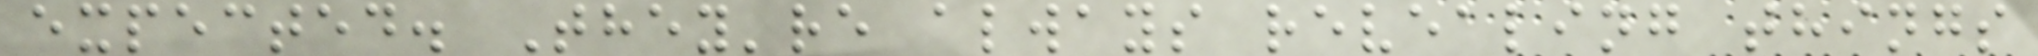expected. They're always revealing things
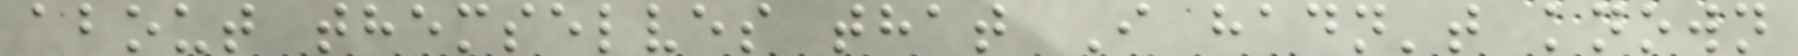about themselves that I hadn't known
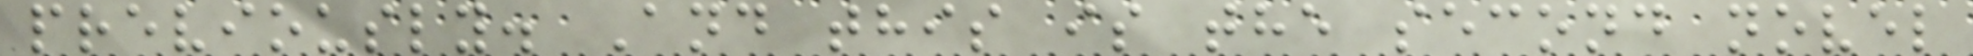previously. And this is the second novel
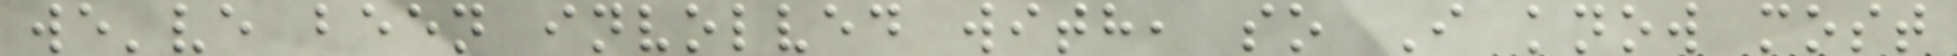we've been involved with, so I know most
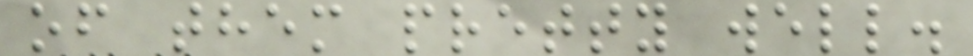of them pretty well.
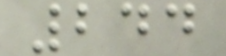244
